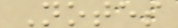Notes
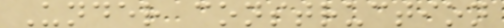Under construction
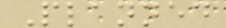Planned
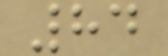84
